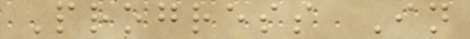Progress In
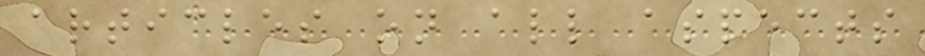articles on all aspects
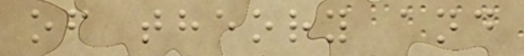of theory and
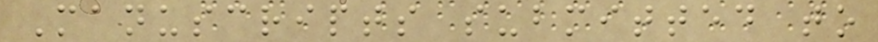Manuscripts submitted to
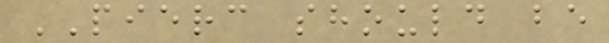PIERC should be
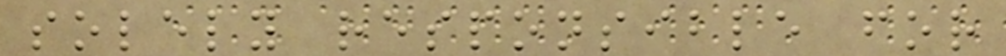solely responsible for
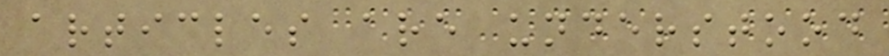articles are understood
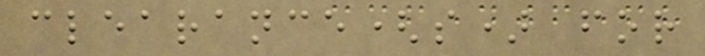clearance(s) for
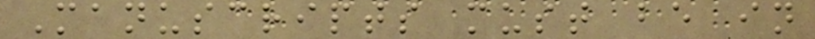Manuscripts must be in
